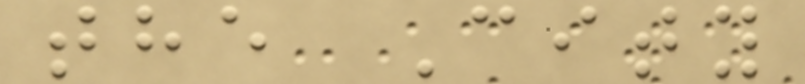the City
